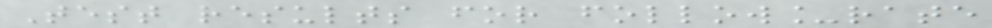Test results for follow_rate
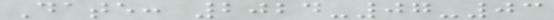Date: 2024-07-03
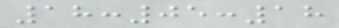18:05:18
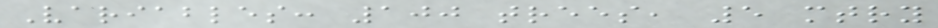Variables: 100 trees, 5 mtry
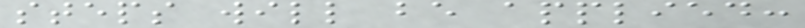steps will be applied:
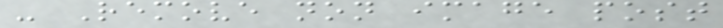- Remove non image post
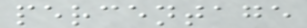percentage
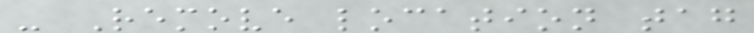- Remove location tag
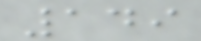149
